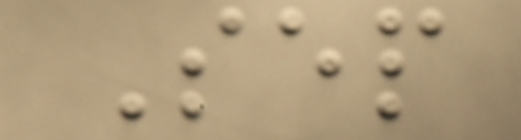Sep
